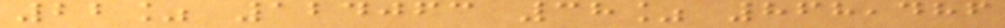22% 124063 38% 868,486
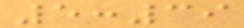5:39
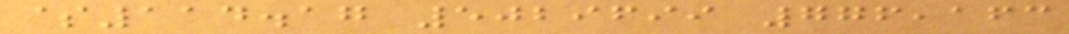$114.17 5029699 776,163
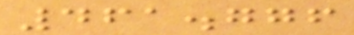461.776
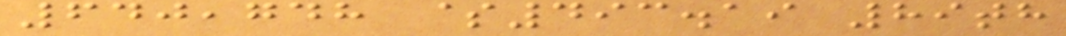640,748 $493.19 89th
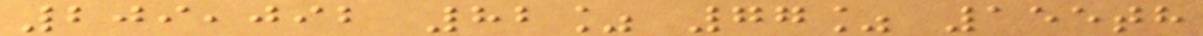209,092 82% 77% 155th
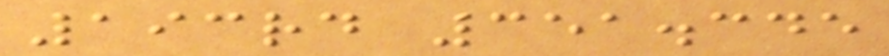193rd 351.345
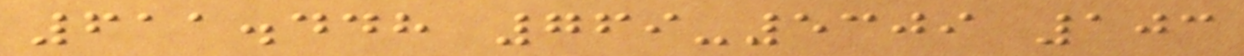611.448 769-5309 103
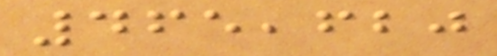465,620
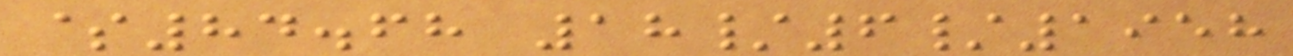$84.68 18/6/1958
